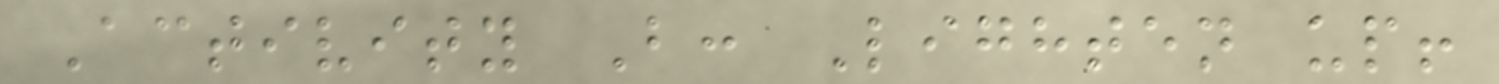Activity B: Lighten up!
